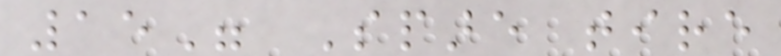15" Spare tire
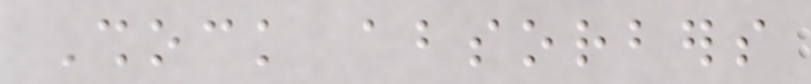Shock absorbers
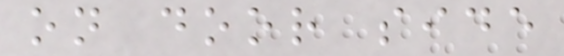on door side
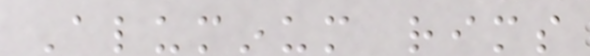Aluminum rims
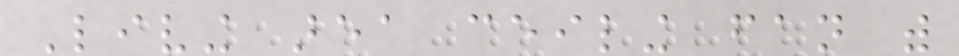Living area ceiling fan with
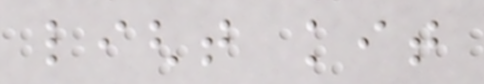light kit
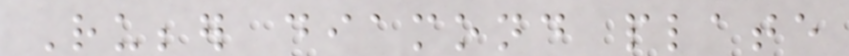Rubber diamond plate
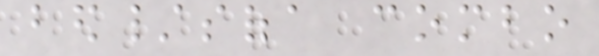bed/sofa combo
